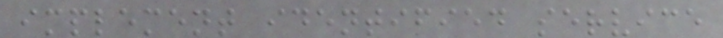implement identified service
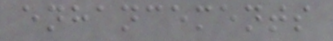enhancements
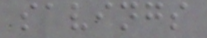savings
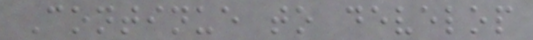Continue to develop
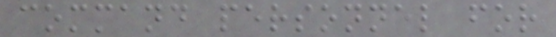command personnel for
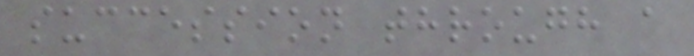succession through a
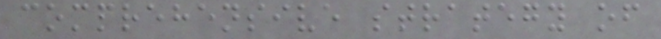comprehensive strategy of
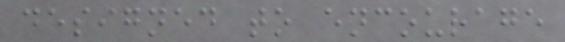designed to encourage
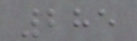285
